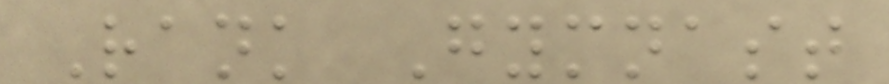Rank Gymnast
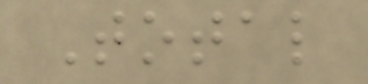Total
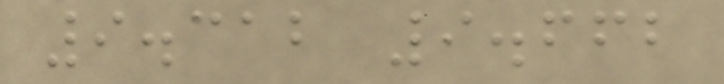9.312 9.662
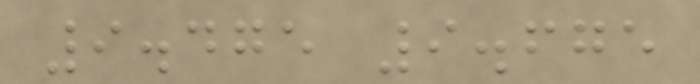9.475 9.675
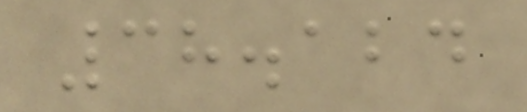38.124
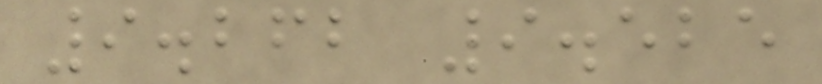9.262 9.525
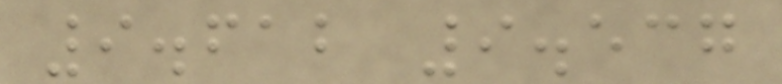9.612 9.537
